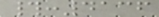#:4136
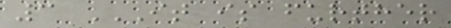3 IT IS FURTHER
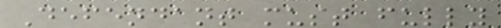Defendant must fully
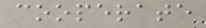cooperate
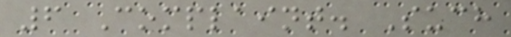6 Complaint. Such
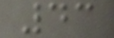43
